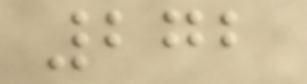272
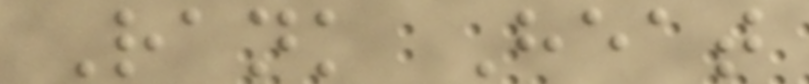Rank Heat
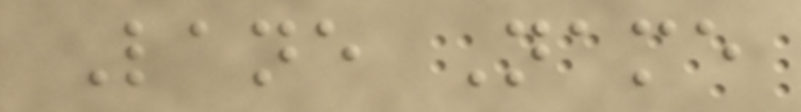Lane Name
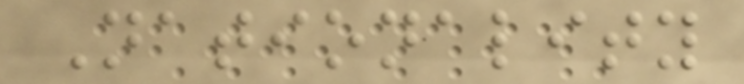Nationality
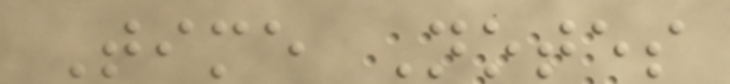Time Notes
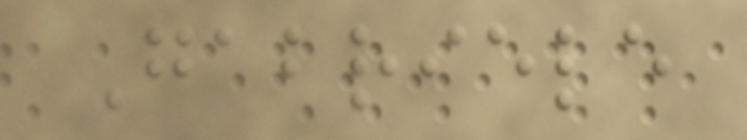Gabriele
